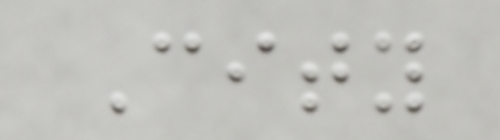City
